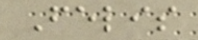Felis
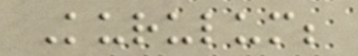Kurulum;
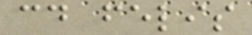cd felis
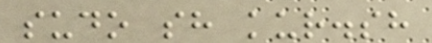sudo sh kur.sh
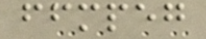ffmpeg
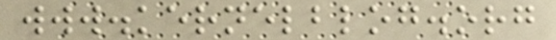www.kernelblog.org
